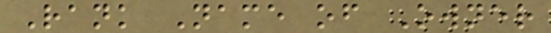Rank Name of Owner
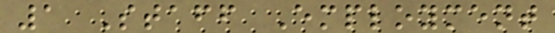1 Staff Employment
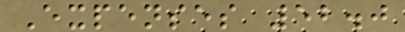Expenses 52.0
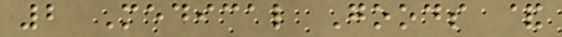2 Medical Goods &
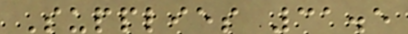Supplies 31.5
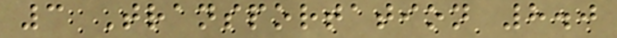3 Transportation 8.0
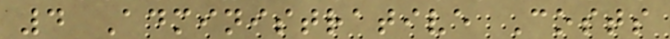4 Administrative Costs
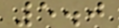5.0
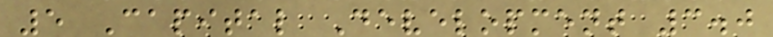5 Capital Development 3.0
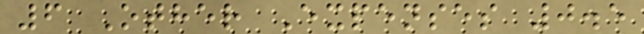6 Other Expenses 0.5
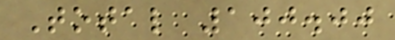Total 100.00
